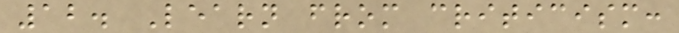12. Learn from criticism:
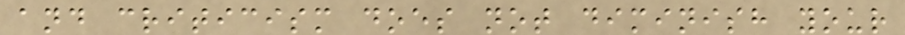and criticism does not diminish your
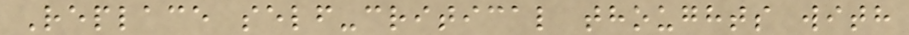Replace self-critical thoughts with
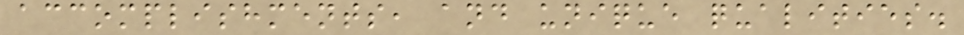accomplishments, and unique qualities.
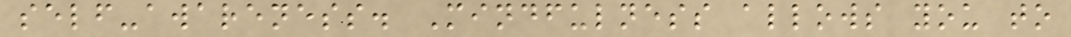self-awareness. Mindfulness allows you to
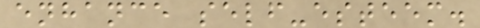enhance self-esteem.
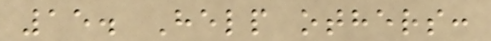15. Help others:
